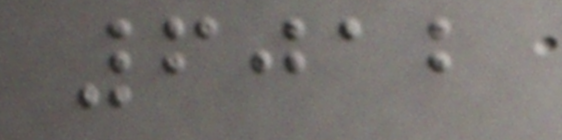6012
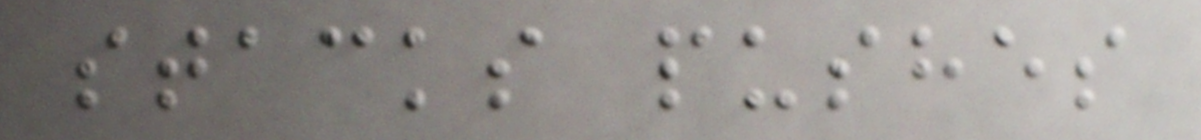stacks pushes
